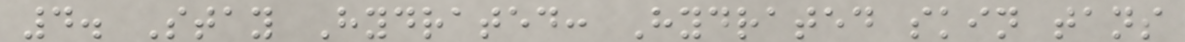4. Stay Hydrated: Hydrated skin tans
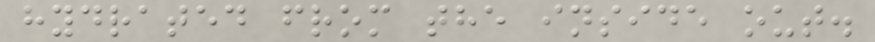hydrated from the inside out.
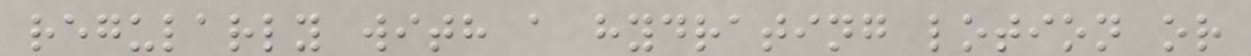regularly with a hydrating lotion or
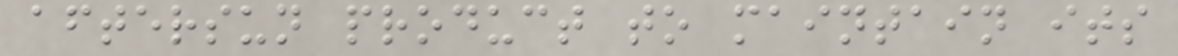aftersun product to maintain its
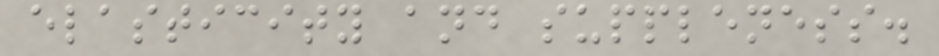elasticity and suppleness.
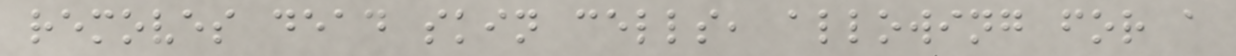removes dead skin cells, allowing for a
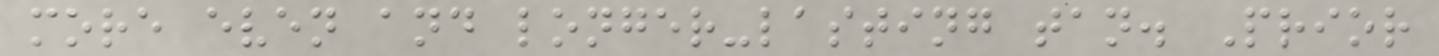more even and longer-lasting tan. Prior
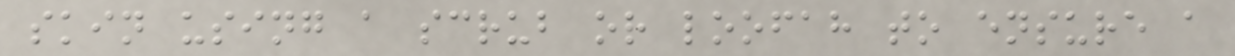skin using a scrub or loofah to ensure a
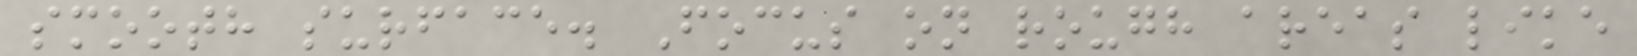smooth surface. Focus on rough areas like
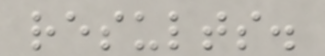results.
